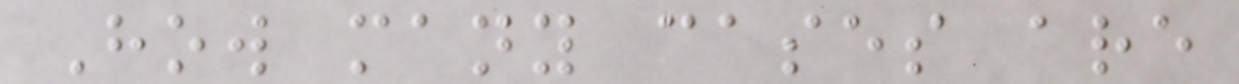How many cases are
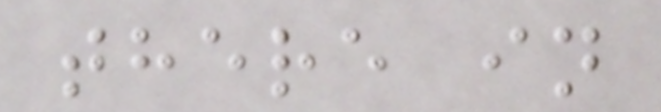there in
